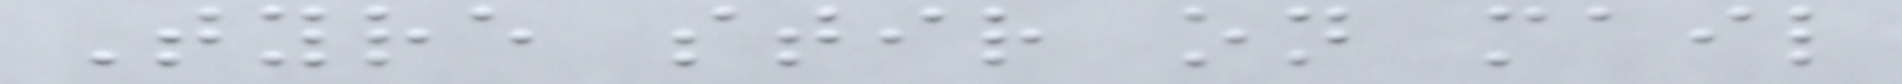Tyre stir on mail
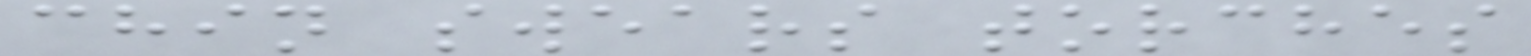chin swears torches
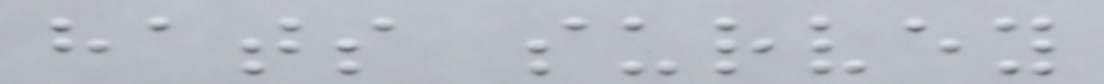hats survey
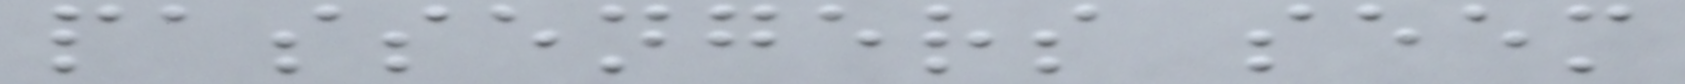passengers seem
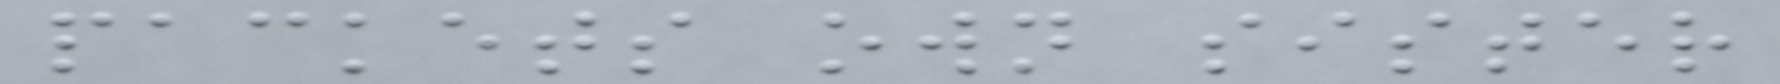packets own sister
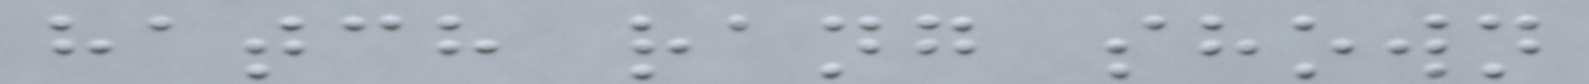hatch rang shown
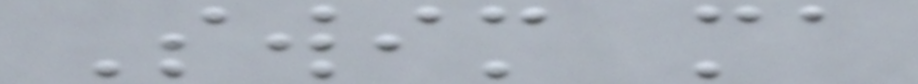Swim ma
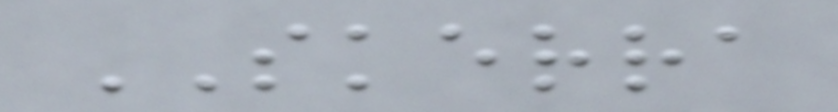SKERRA
